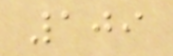109
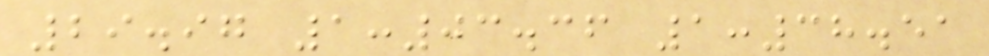29.97 1:03.36 1:38.51
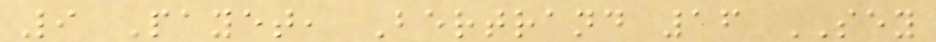9 Payet, Bertrand 16 SEY
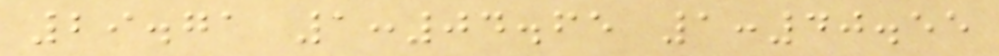29.71 1:04.65 1:40.55
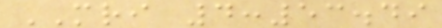MRI 4:53.49
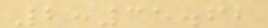2:35.62
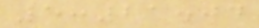5:21.04
